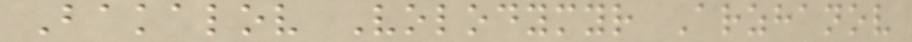Bakalov Volodymyr Arzhanov
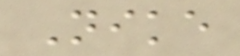Nike
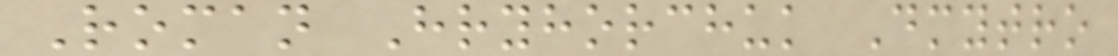Roman Hryhorchuk Dmytro
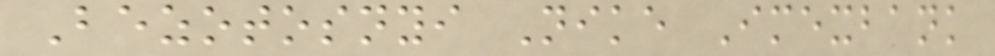Bezotosnyi Nike Imexbank
